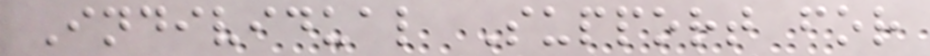Individual Support for
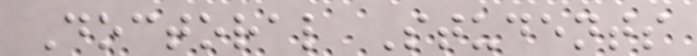Doctoral Students
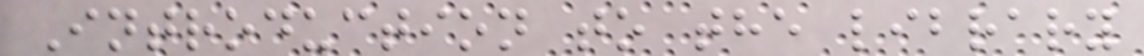Introduction to the library
